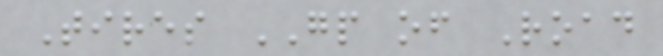Tires GP of Road
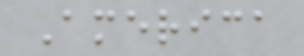America
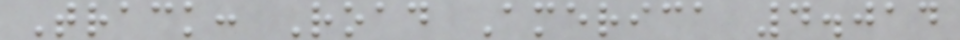Track: Road America 4.014
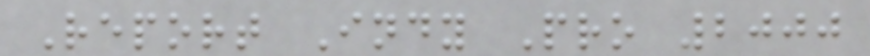Report Indy Pro 2000
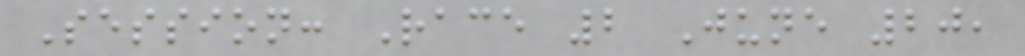Session: Race 2 June 20,
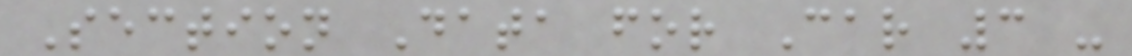Section Data for Car 3 -
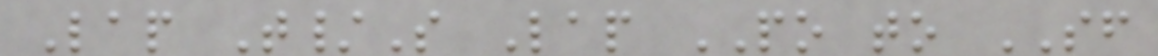Lap T/S Lap PO to SF
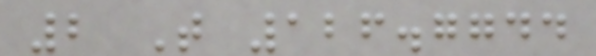2 T 126.7744
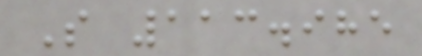S 113.985
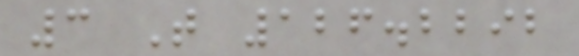3 T 126.2292
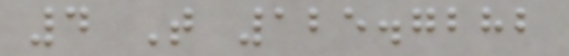4 T 125.7282
